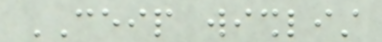CEIP wishlist
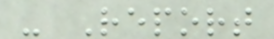- Report
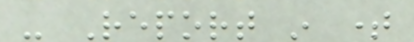- Report in time
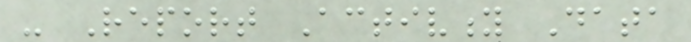- Report Activity Data
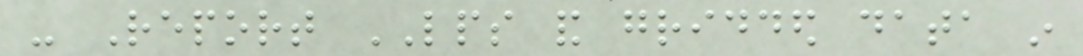- Report LPS and gridded data in
